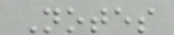Notes
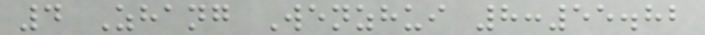4 Zhang Wenzhui 8:55.82
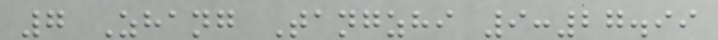7 Zhang Tangzhi 9:27.99
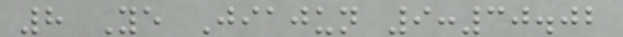8 Ye Jiajun 9:30.02
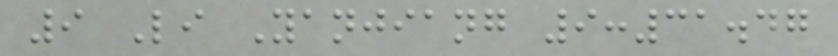9 Li Yanjiang 9:31.47
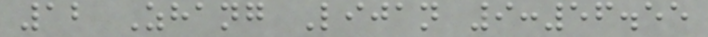12 Zhang Lijan 9:56.55
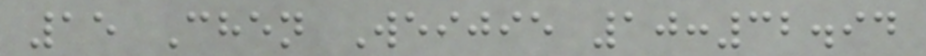15 Chen Weijie 10:32.94
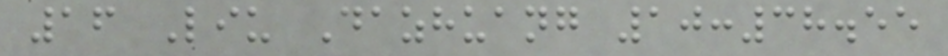16 Liu Dazhuang 10:38.55
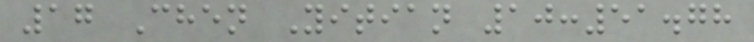17 Chen Yitian 10:51.78
